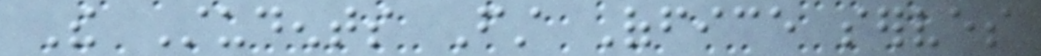The Students First Office serves
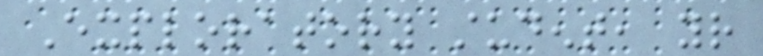Exploratory student, your
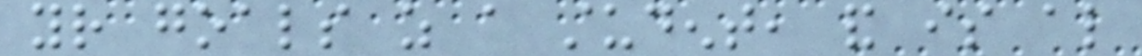your goals as a student, and is also
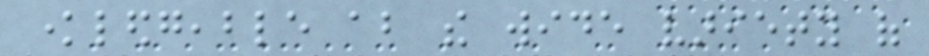knowledgeable about the wide variety of
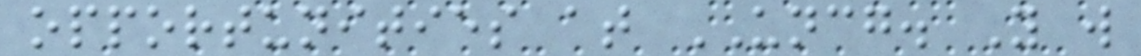opportunities at UNCG. You will
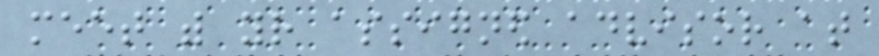meet with your assigned advisor at
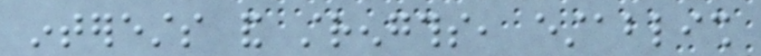interests and strengths, establish
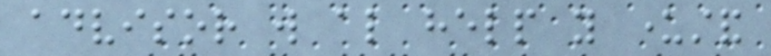advisor will also help you understand
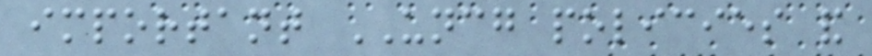important UNCG policies and
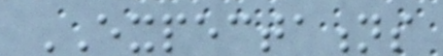EXPECTATIONS
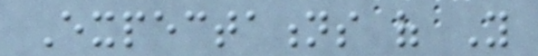Expectations of You
